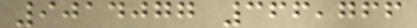9014077 366,766
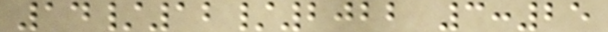14/12/2022 3:25
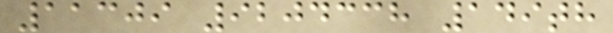11309 9204338 149th
